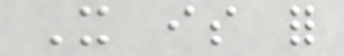It is for
